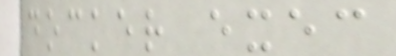docker exec
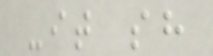-it sh
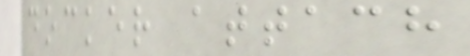docker attach
